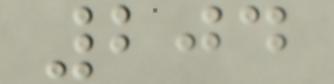204
